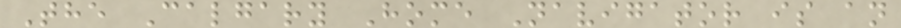The Calgary Home Navigator is an
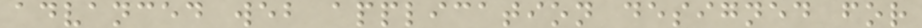advanced web application designed for
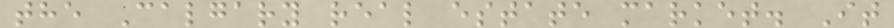the Calgary real estate market. It
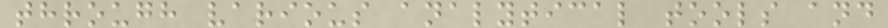through various analytical tools and
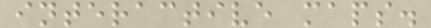interactive maps.
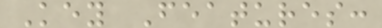Key Features:
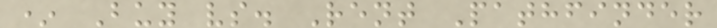* Buy vs. Rent Pathfinder
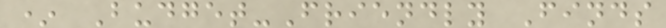* Budget-Friendly Finds
